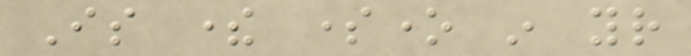Is there someone in your
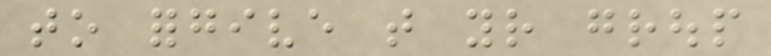to forgive that your group
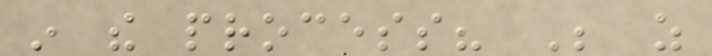in the process? Be as
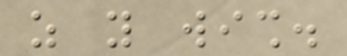as you wish.
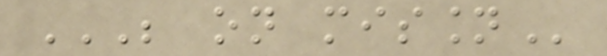BE ON MISSION
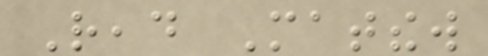Read Matthew
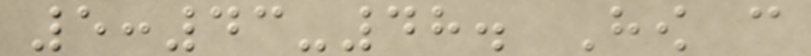5:43-48. How can
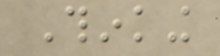Thinking
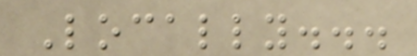Locally...
